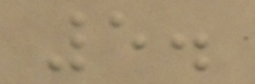5.
